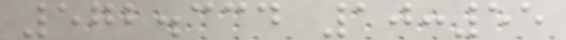572.334 10:55
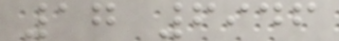17 6946
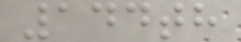144th
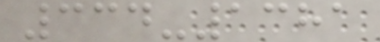334-1381
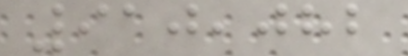910,082
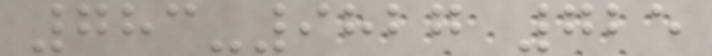783-9827 725
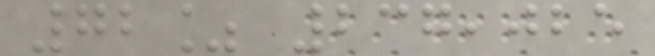72% 237,025
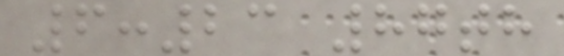6:23 87th
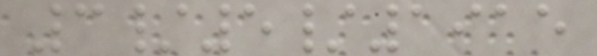3/5/1915
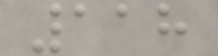118
